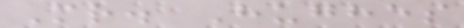Mr. Hughes
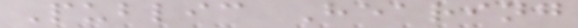Public Hearing
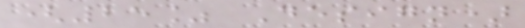(25% Design)
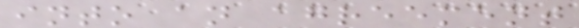into an agreement
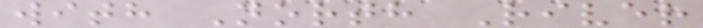with North River
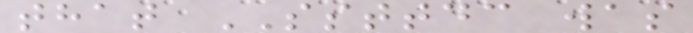that SSTTDC was
